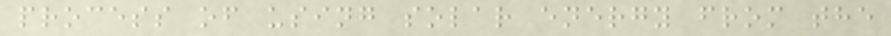process of using solar energy from the
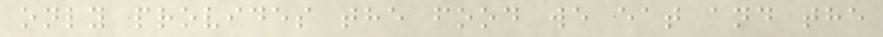only provides the food we eat and the
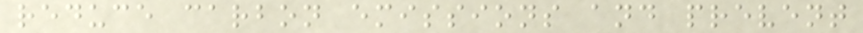reduce carbon emissions and prevent
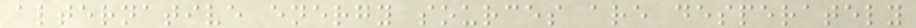alternative energy sources are desperately
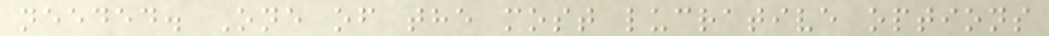needed. One of the most lucrative options
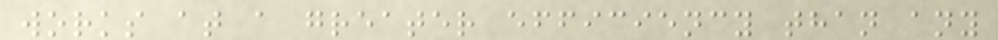works at a greater efficiency than any
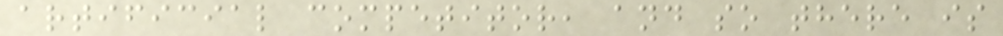artificial competitor, and so there is
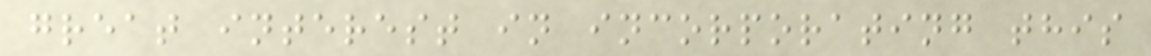great interest in incorporating this
